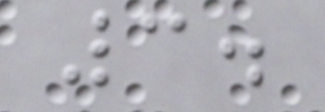3.
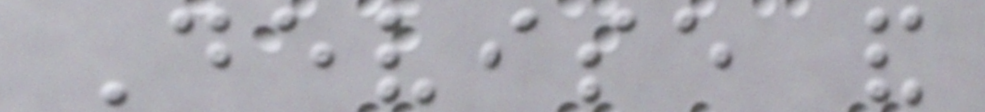Devise and
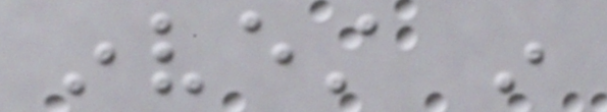invest in
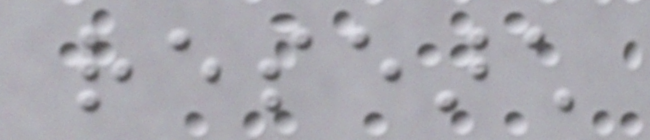research
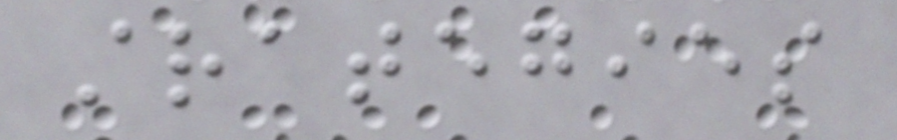strategies
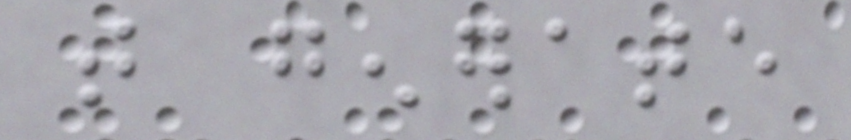that generate
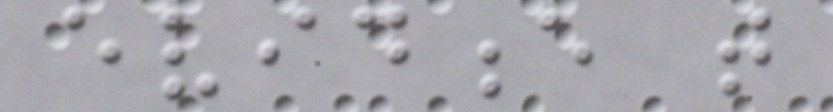evidence that
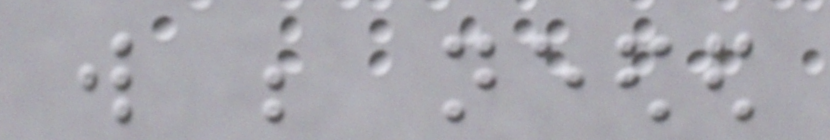will be needed
